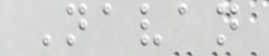Navan
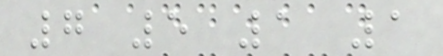7 5 1 1
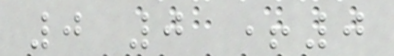0 0 +0
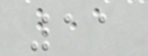11
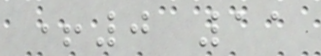+0 11
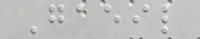Gaeil
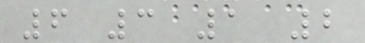6 3 1 2
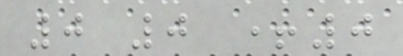0 0 +0
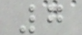7
